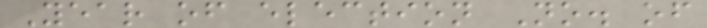Year of election No. of
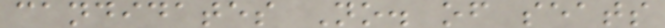candidates No. of seats
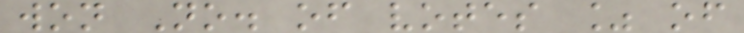won No. of votes % of
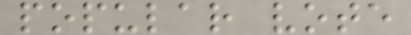popular vote
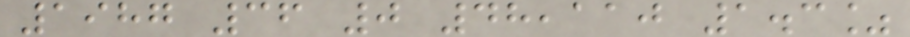1987 36 0 48,110 1.3%
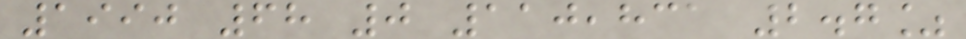1990 68 0 110,831 2.7%
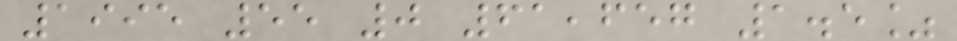1995 55 0 61,657 1.5%
